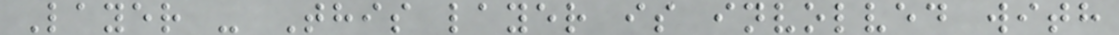Layer - This layer is involved with
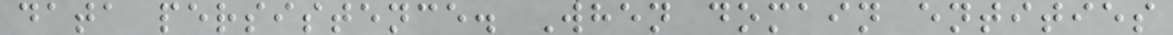data persistence. When domain entities
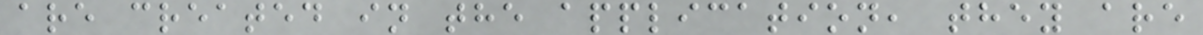are created in the application, they are
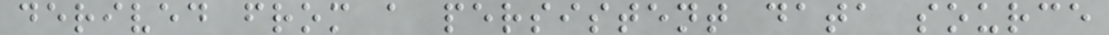derived from a persistent data source
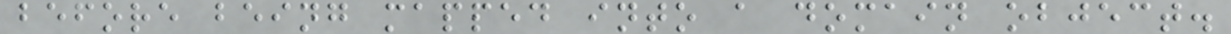before being mapped into a domain object.
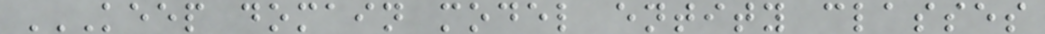KEEP DOMAIN MODEL ENTITY CLASSES
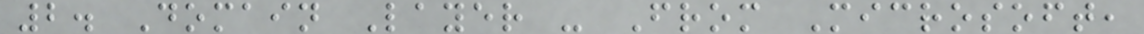2. Domain Layer - From Microsoft,
